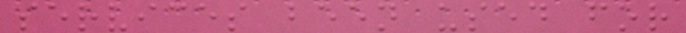services been used for
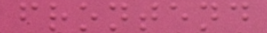frontend
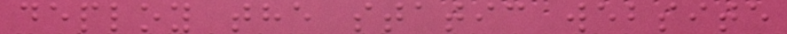deploy the static website
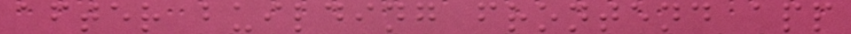after building frontend app
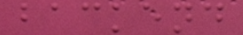backend
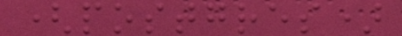(postgres)
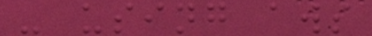- using aws
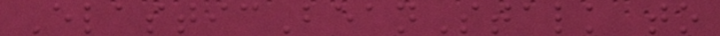ElasticBeanStalk to
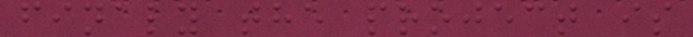finaly the project is
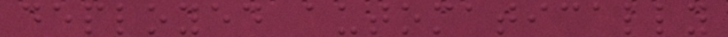deployed automatically
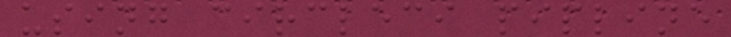using circleci pipline
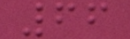66
